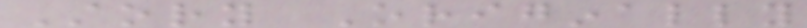Story Originally
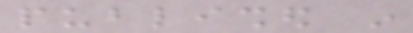published in
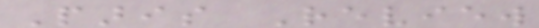Paris Review
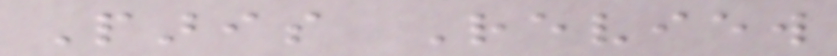Paris Review
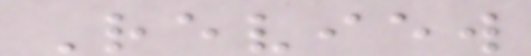Review
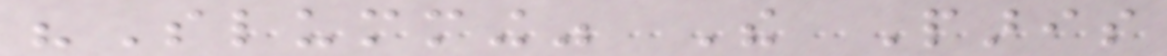"Slumming" The Paris
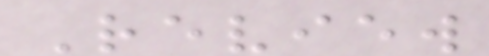Review
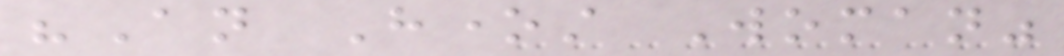"An Honest Woman"
